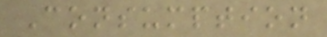Consumption
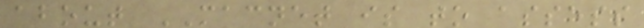about MACNET is to assess
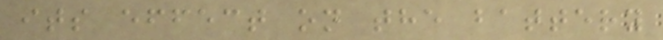its effect on the battery
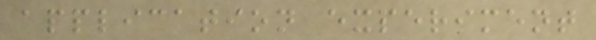application experiment
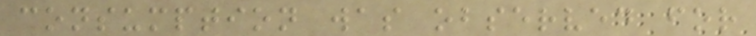consumption was observed for
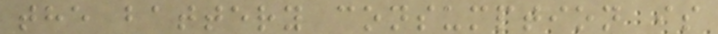the battery consumption is
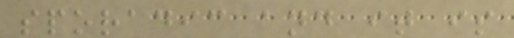sporadic and it is
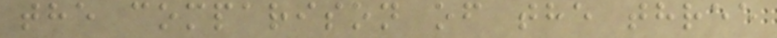the comparison of the three
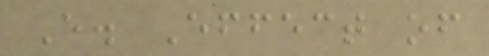E. Effect of
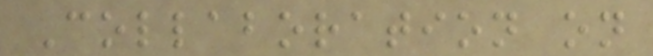Collaboration on
